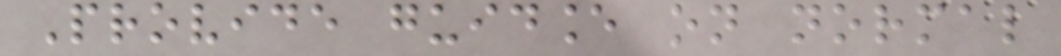Provide guidance on normal
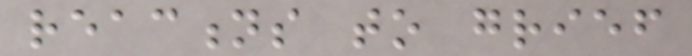reactions to grief
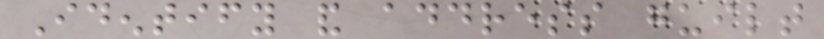Identify and address guilt
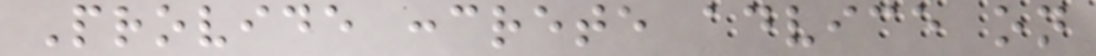Provide concrete advice on
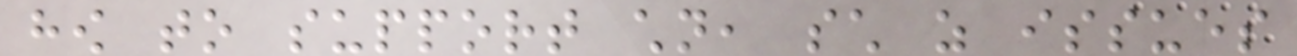how to support children, such as issues
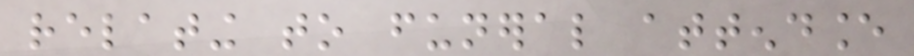relating to funeral attendance
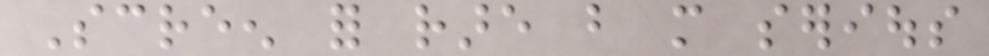Screen for rare but more serious
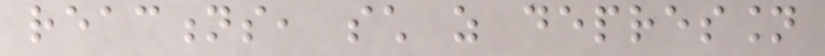reactions, such as depression
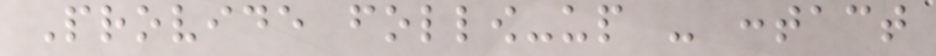Provide follow-up - contact
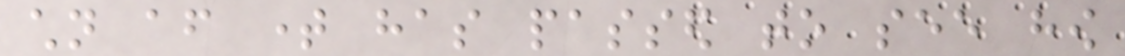children after time has passed to see how
